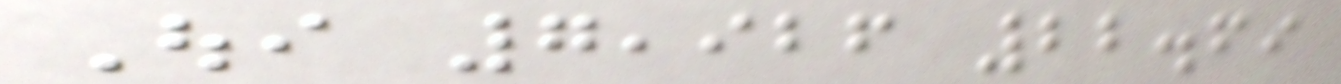Oui 7,926 22.69
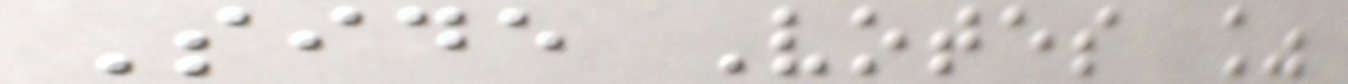Side Votes %
